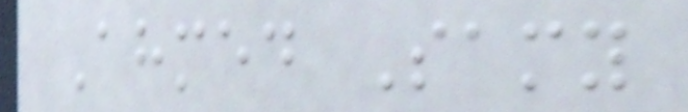Ahmed Samy
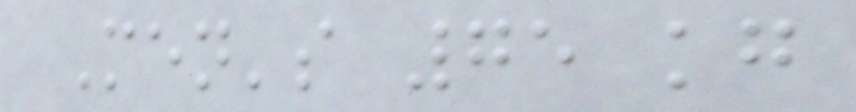Men's 75 kg
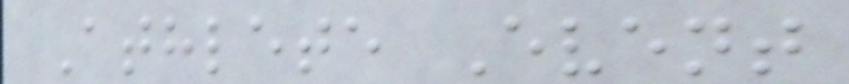Athlete Event
